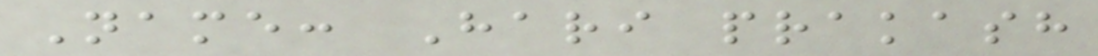Name: Hari prakash
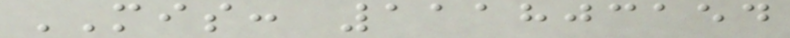MIS: 111803154
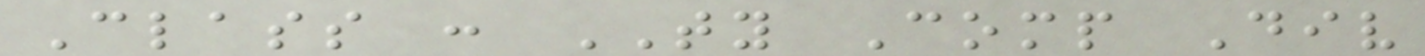Class : TY Comp Div
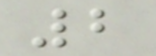2
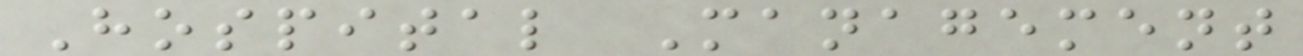Hospital Management
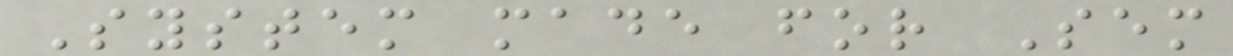System made for Sem
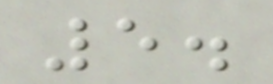5.
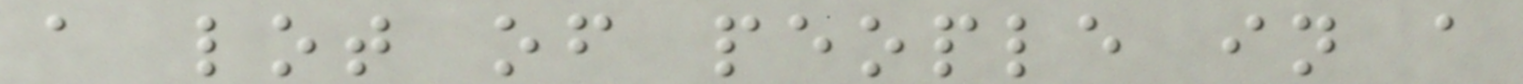a lot of people in a
